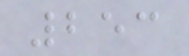253
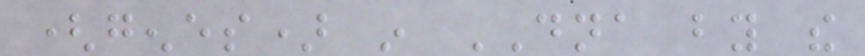(genes) in DNA by the
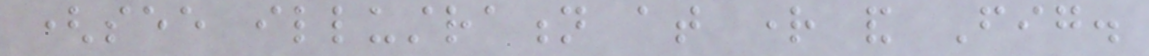(see illustration at right and Fig.
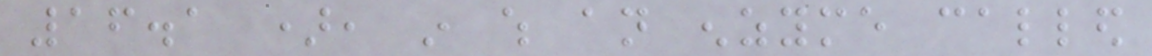16.1 ), in which an enzyme called
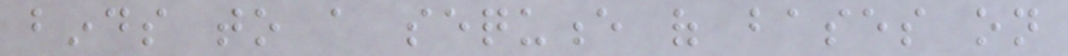binds to a sequence of bases on
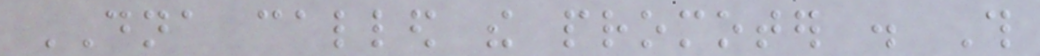DNA called the promoter . This
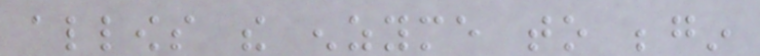allows the enzyme to begin
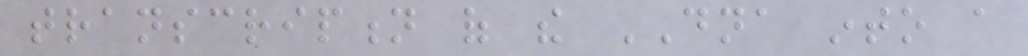transcription of the DNA into a
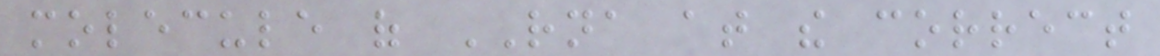molecule of RNA at the correct
